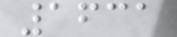1631
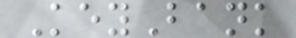KeyBank
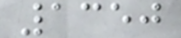1350
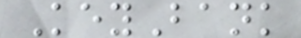KeyBank
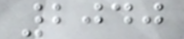2040
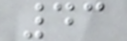43
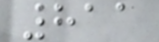811
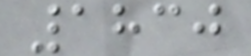1830
